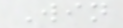Win
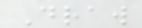Draw
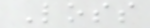Loss
